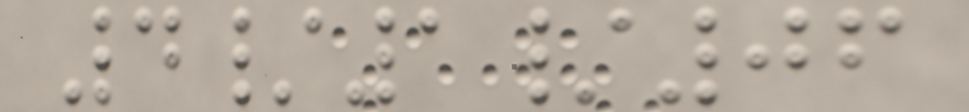4/1/06
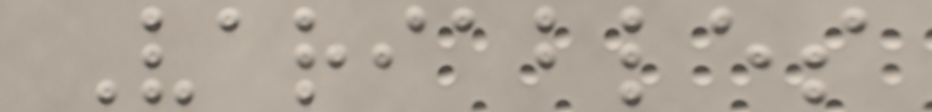Variables
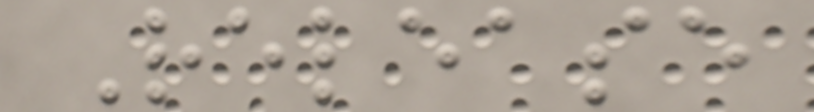Release
